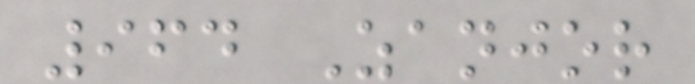964 Zanjor
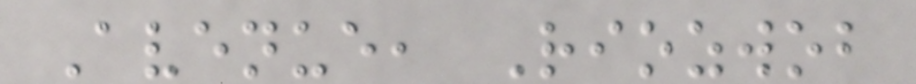Avenue, Riozwob
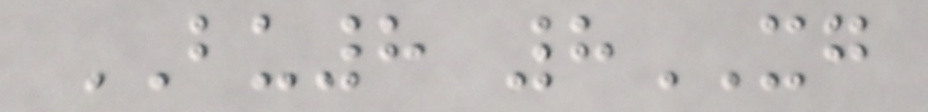BU8 8XG
